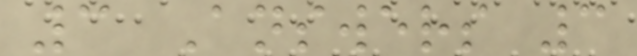3 Answers 3
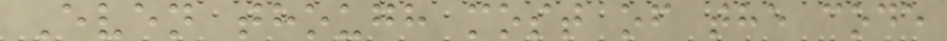Even though most of the code
